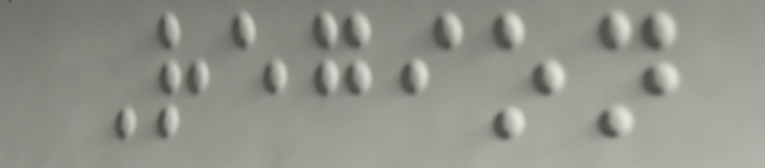Region
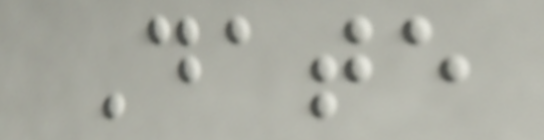Date
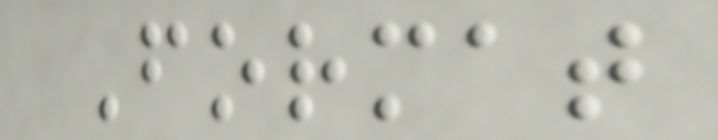Format
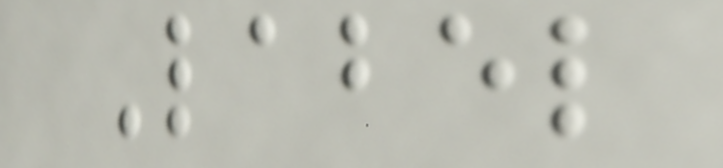Label
